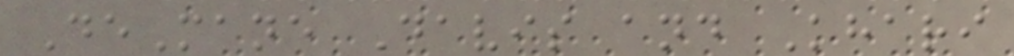DeMane Davis and Khari
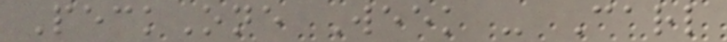PeckOne Week - Carl
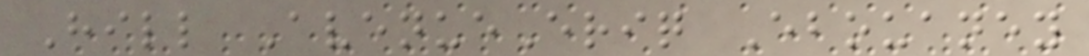Hill AvenueEriq Ebouaney
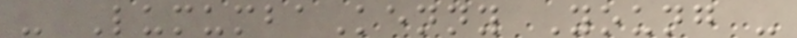- LumumbaKenny Young -
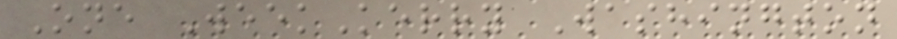One WeekKerry Washington
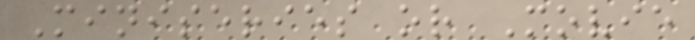Miniseries or Movie
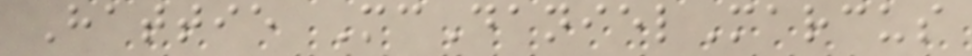Hattie McDanielMarcus
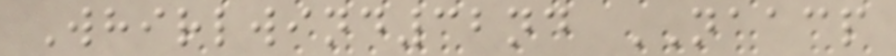Whirlwind32nd NAACP
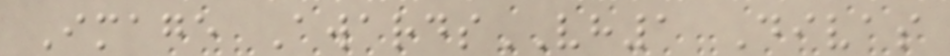Image AwardsVH1 Divas
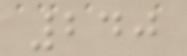240
